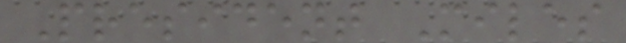President Miles
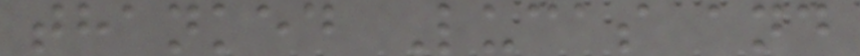thanked Lucas and
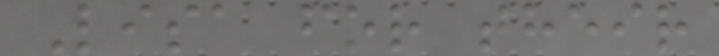Lisa for their
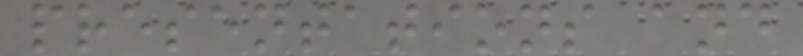presentations and
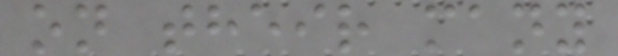on their many
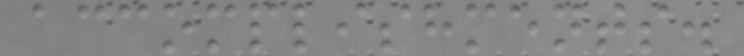accomplishments.
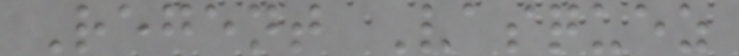Regent Vasquez
